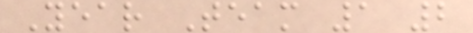Year Team 1 2
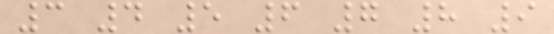3 4 5 6 7 8 9
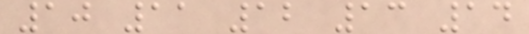10 11 12 13 14
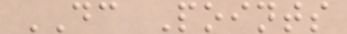DC Points
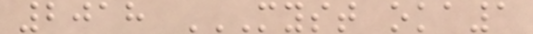2018 MYST OKA1
